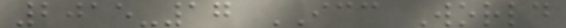2015-17 ICC World
